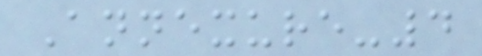Annexure-4
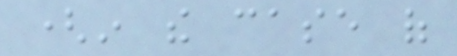(in the case of
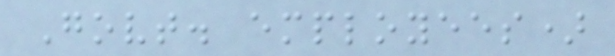Govt. employees)
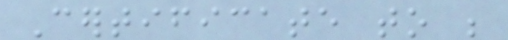Certificate to be
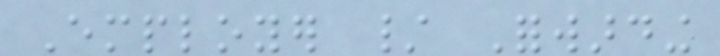Employer / Forwarding
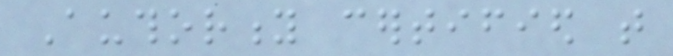Authority certified that
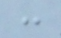:
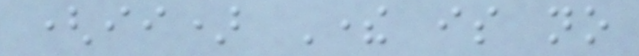(ii) There is no
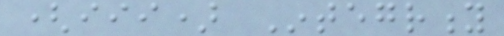(iii) Integrity
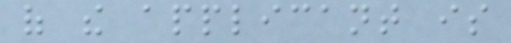of the applicant is
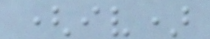(iv)
